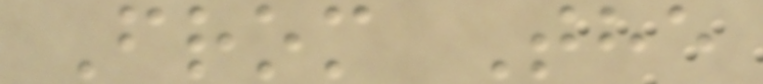From The
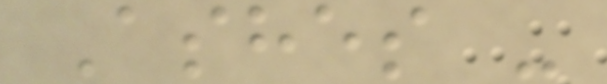Ashes -
